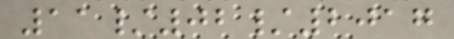11/02/2017
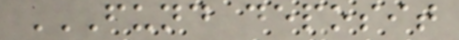FUND DEPOSIT
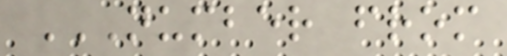NUMBER FROM
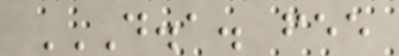D.A. FEE
